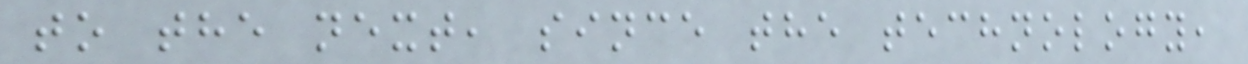to the next, since the technology,
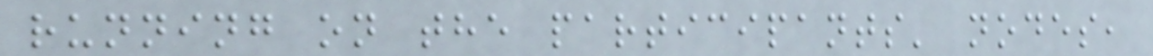running on the participants' nodes,
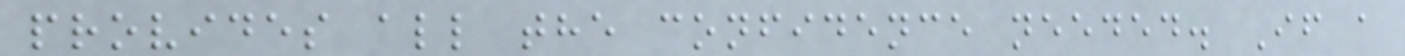provides all the confidence needed. If a
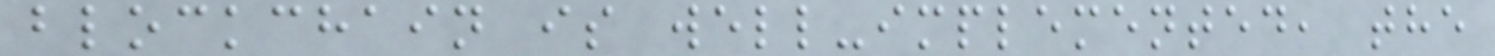blockchain is well-implemented, the
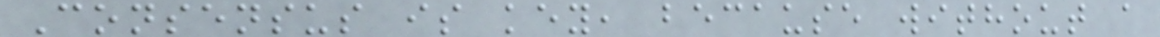Consensus is key, because without a
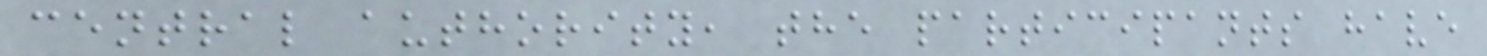central authority, the participants have
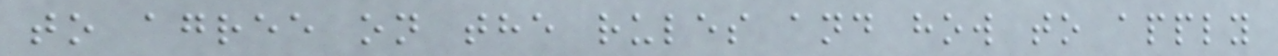to agree on the rules and how to apply
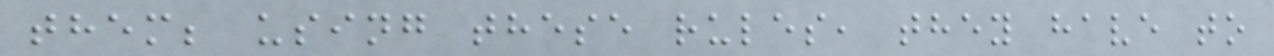them; using these rules, they have to
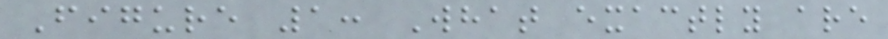Figure 1: What exactly are
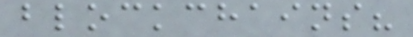blockchains?
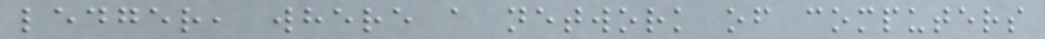ledger, where a network of computers
